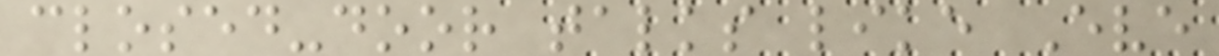closed-door talks like Eve
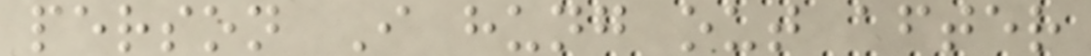person I hung out after
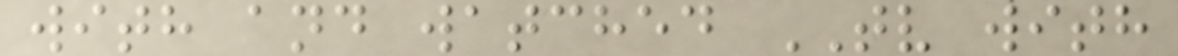with and watched TV with
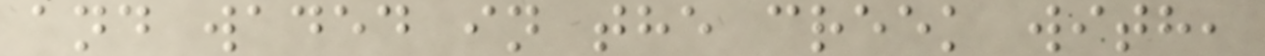and waded in the creek with,
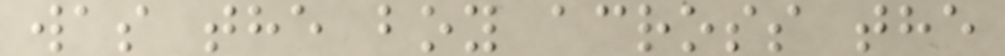was the boy across the
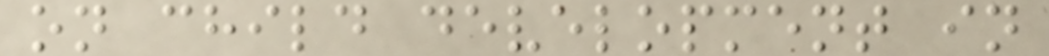on child development in
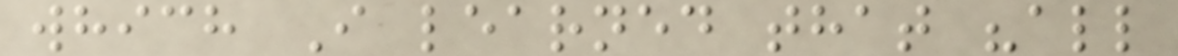which I learned that "all
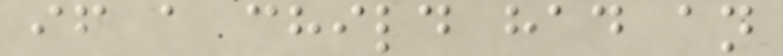if a child had an
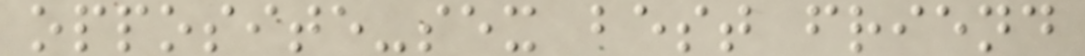opposite-sex best friend
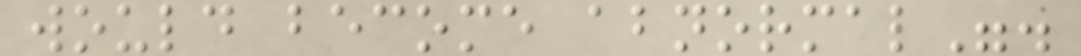would become abnormal".
